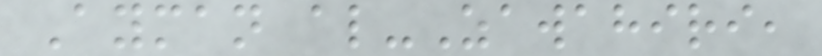Ayman al-Zawahiri,
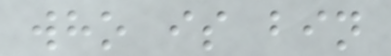who is bin
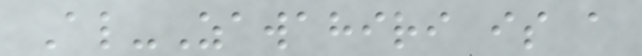Al-Zawahiri is a
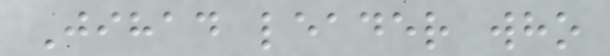Jihad leader who
